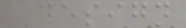Design
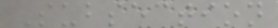Subsection
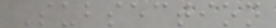Subsection
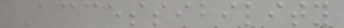Accessibility
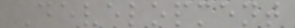Development
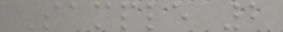Sample 2
